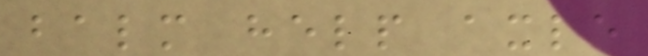balm help axle
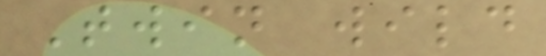Twin wild
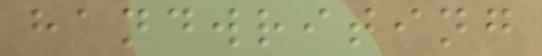handwriting
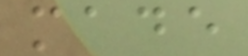made
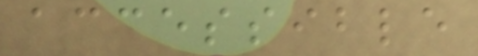accessible
